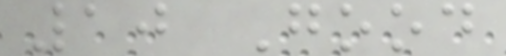10 Good
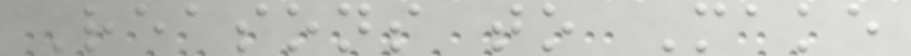Reasons to Make
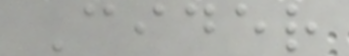Cider
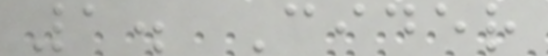1. Cider
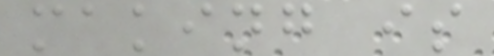making is
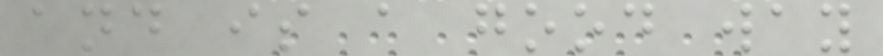and is a good way
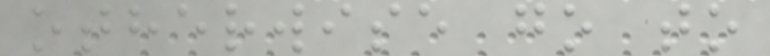otherwise go to
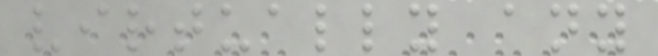virtually any
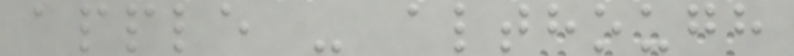apple - although
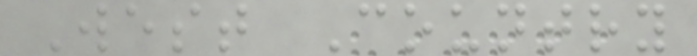West Country
